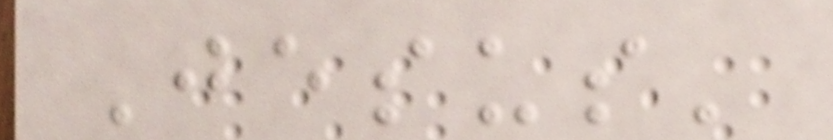Jesus'
